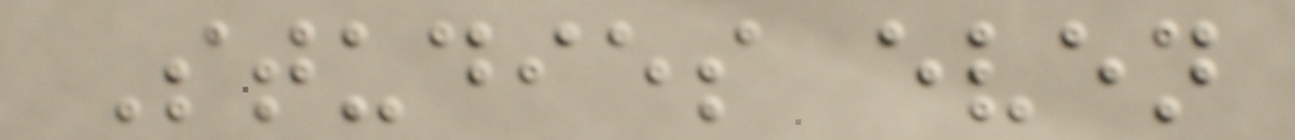Studies even
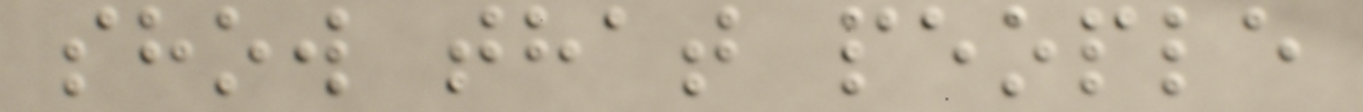show that people
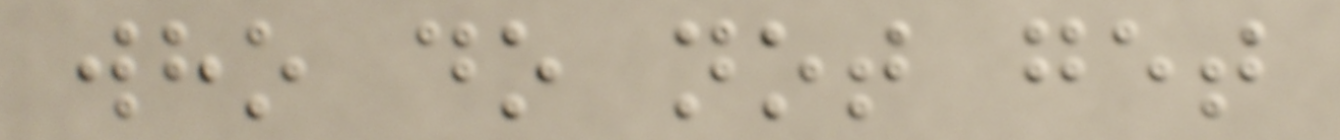who do not get
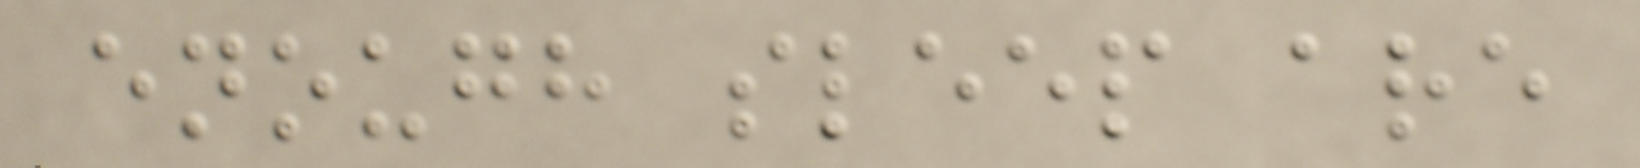enough sleep are
